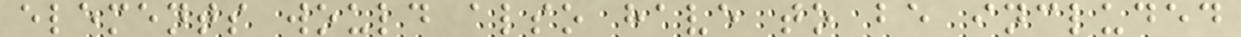elements would also have to be included
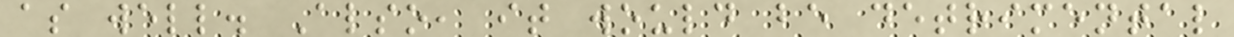as well. Also, it would be detrimental
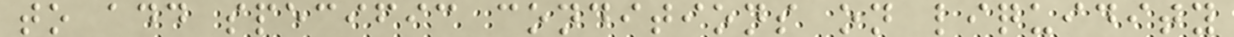to add specific conditions on liquidity
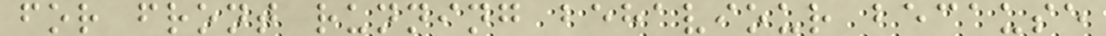for front running behaviour because
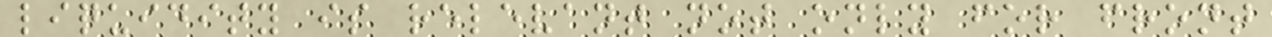liquidity is relevant not only for front
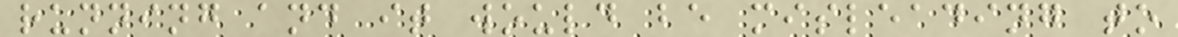running and it would be misleading to
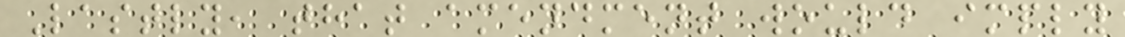Lastly, that amendment would imply
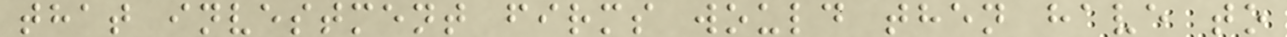that investment firms would then have to
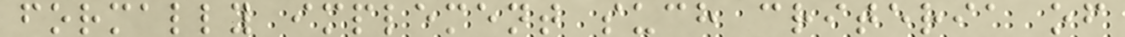formally implement such criteria of
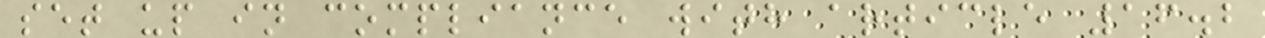set up in compliance with article 16.2
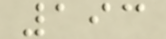193
